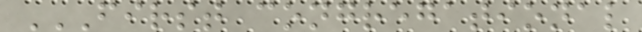FIRST CONGREGATIONAL
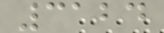3124
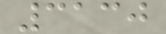3130
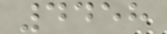4458
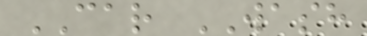CAR WASH
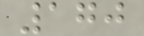170
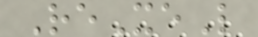ReXeL
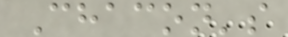Chacon's
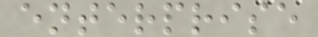enterprise
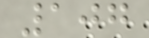107
